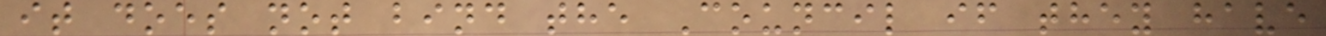it does not bind the Council if they have
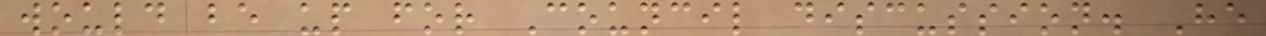would be up for Council discussion. He
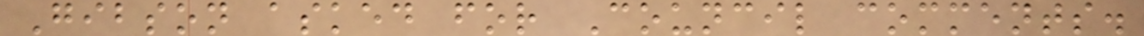Gibson asked for Council comments.
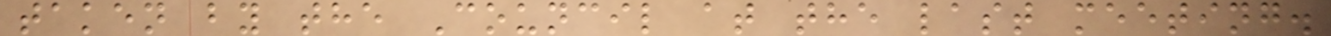taken by the Council at the last meeting.
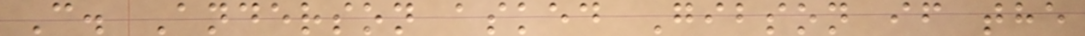C. Anderson asked Gibson if the
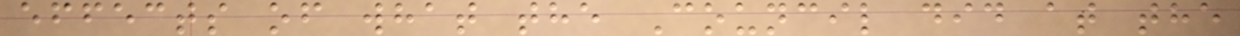effects of what the Council did at the
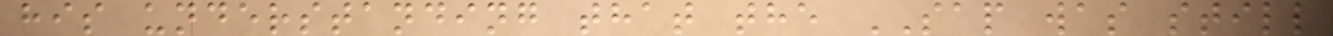his understanding that the SAP was still
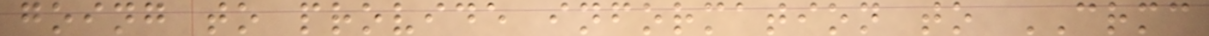going to provide information to CRMC
